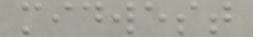midwest
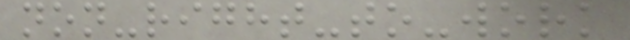non-right-to-work
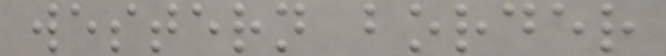western border
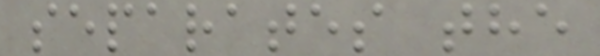separates the
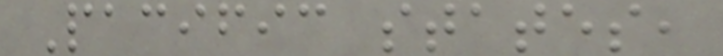Pacific states,
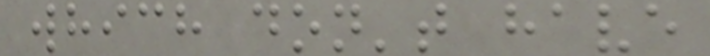which don't have
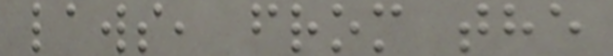laws, from the
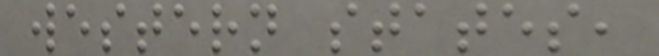western states,
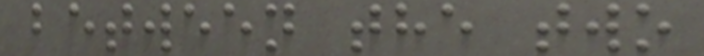between the two
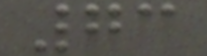73
